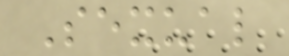Sexual
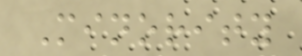Minority
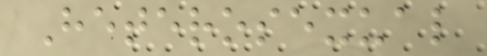Heterosexual
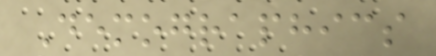Demographics
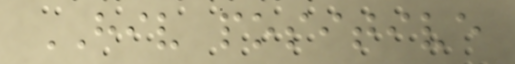HIV positive
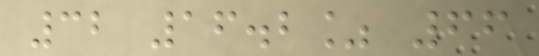32 16.2% 66
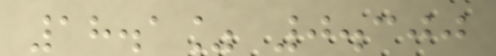18.1% 0.300
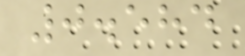0.584
